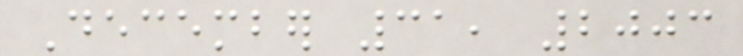December 31, 2003
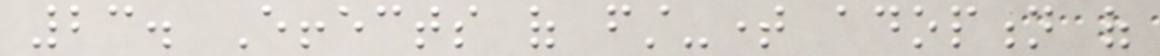23. Effects of first-time adoption of
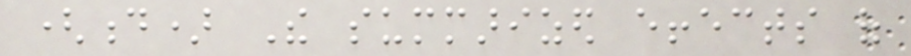(d) The summarized effects of
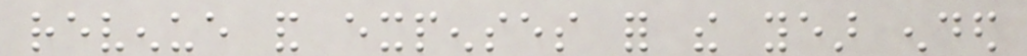revenue and expenses for the year ended
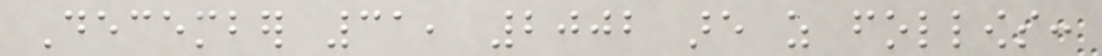December 31, 2002 are as follows:
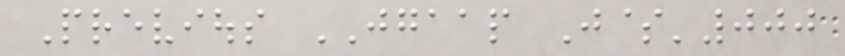Previous JGAAP J$'000
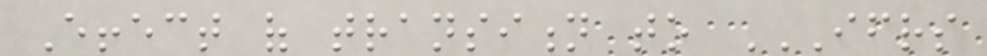Effect of transition to IFRS
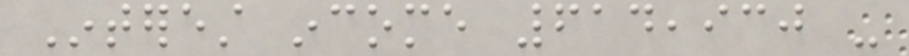Interest income 614,930 -
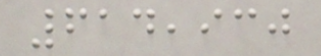614,930
